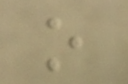o
